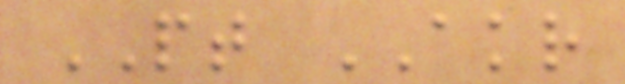PT AKR
